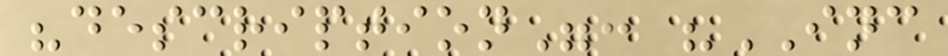"description": "INC
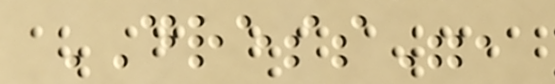DRESS",
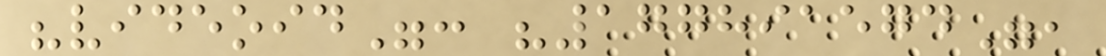"videoid": "177891574",
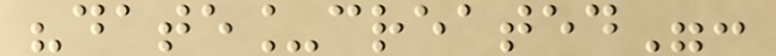"date_created":
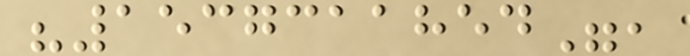"1537311854",
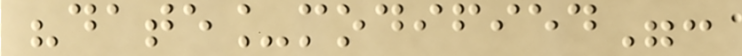"date_modified":
